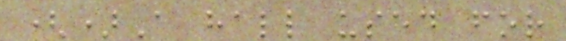()A hall used for
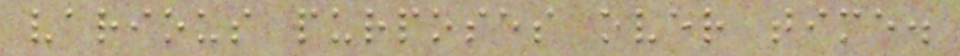various purposes over time.
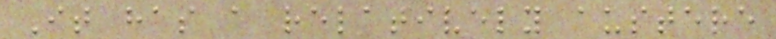It has a relatively austere
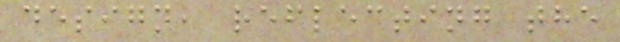design, reflecting the
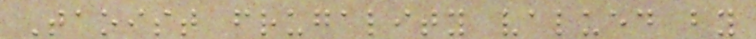Taoist frugality valued by
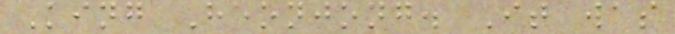King Heonjong. It was
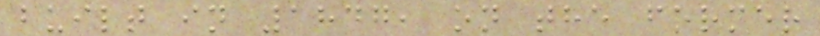built in 1847, on the former
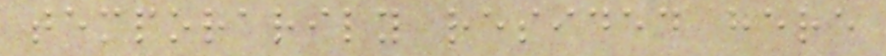temporarily resided here
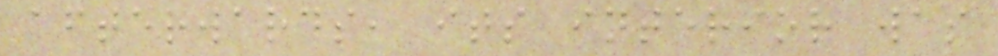afterwards, its interior was
